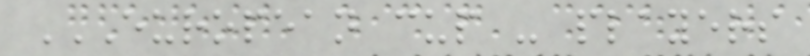EUROPEAN CUP - PLAYERS
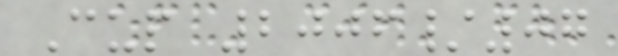Cup 2006/07
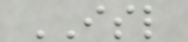ISL
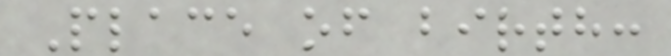Place of birth:
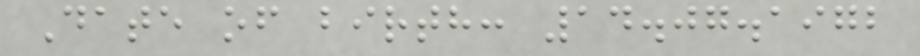Date of birth: 14.07.1972
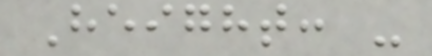Height: -
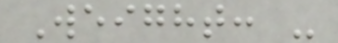Weight: -
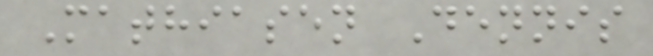Mathiasen Dennis
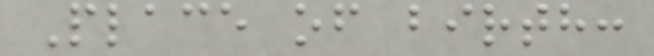Place of birth:
